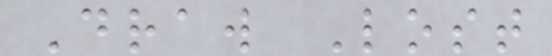Draw Lost
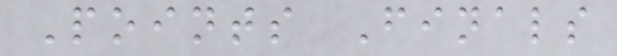Points Finals
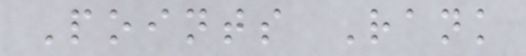Points Rank
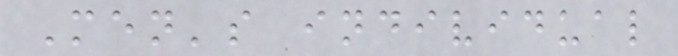Men's individual
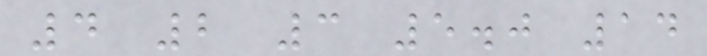4 2 3 5.0 14
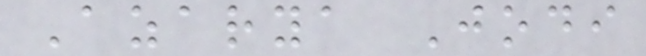Azarya Jodi
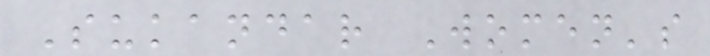Sukandar Women's
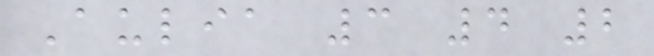Aulia 3 4 2
